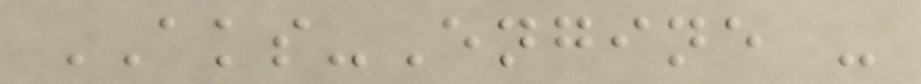AKS-Engine -
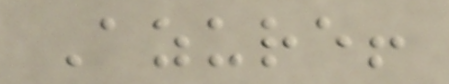Azure!
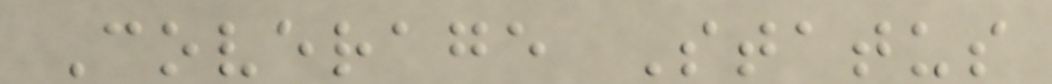Coverage Status
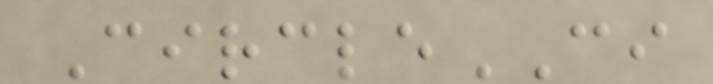CircleCI
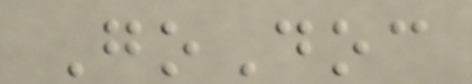GoDoc
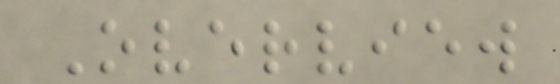Overview
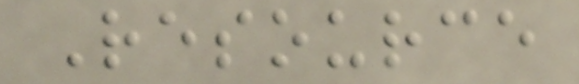Resource
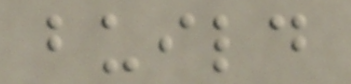build
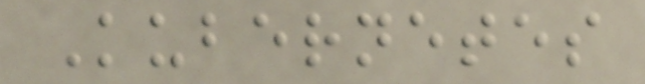Kubernetes
